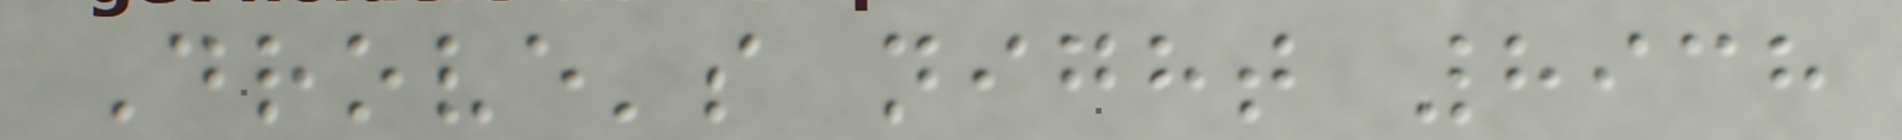Drove's night 8938
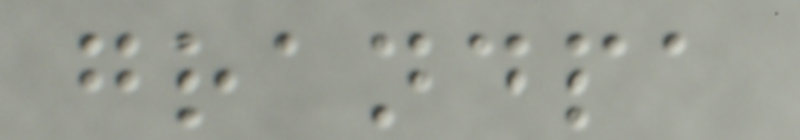grandpa
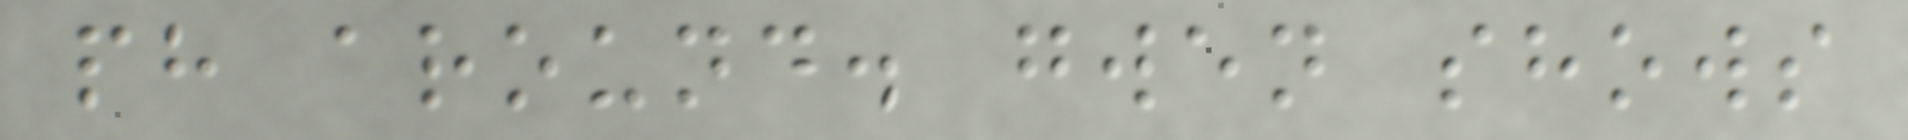ph around. gwen shows
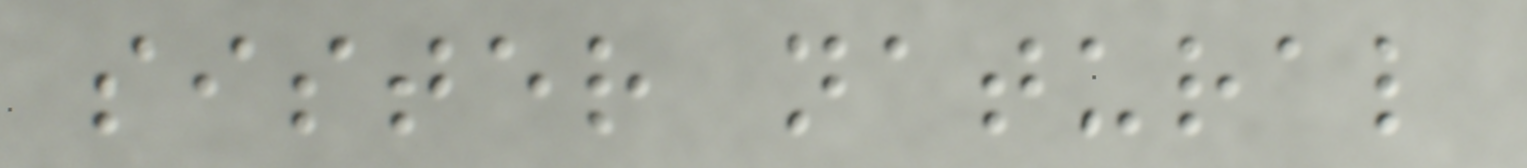sister natural
